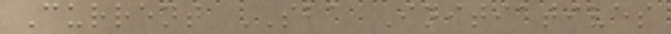Current SBA Initiatives
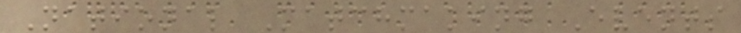National Matchmaking Events
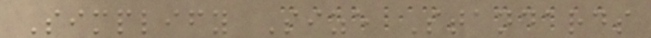Simplify Size Standards
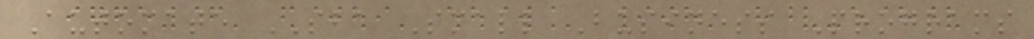Automate SBA Small Business Programs
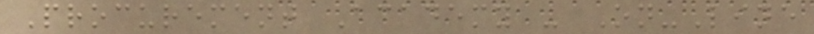Procurement Academy - On-Line
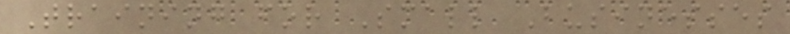Training for Small Businesses
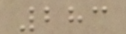283
